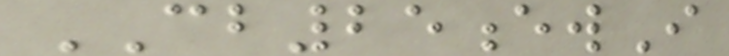CB25ewI
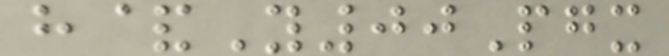h&Y00Pgx
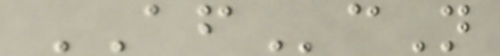AFcN
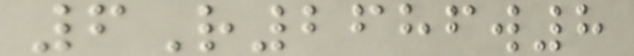6R2686w8
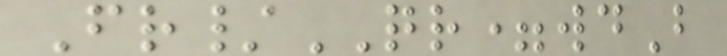Fr/QR=wdB
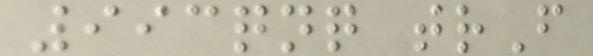993qnq trF
